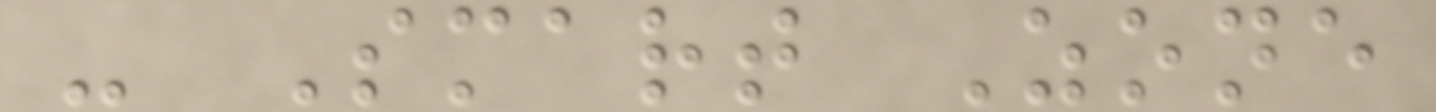- Smart Zone
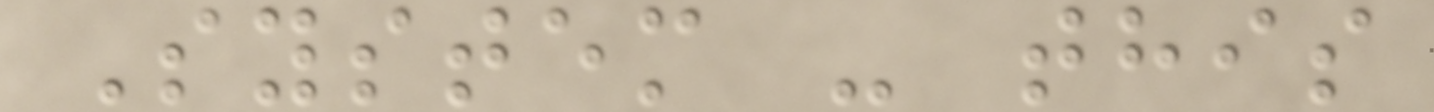System - this
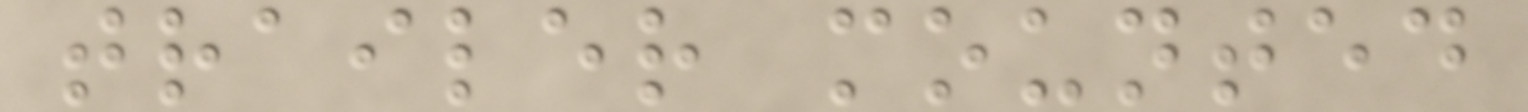trailer mounted
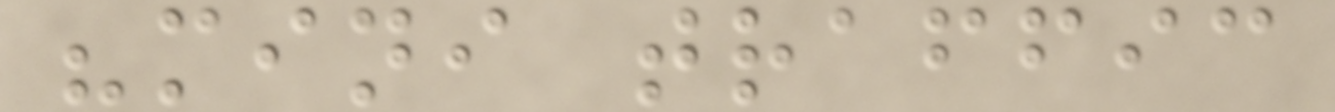"mini traffic
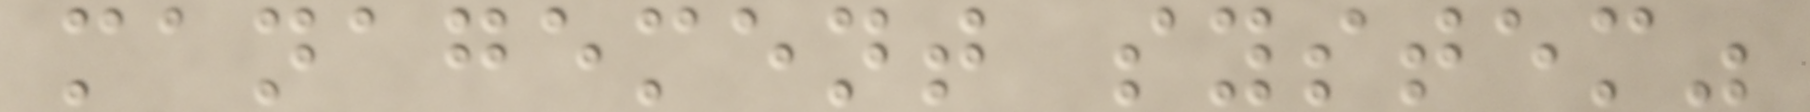management system"
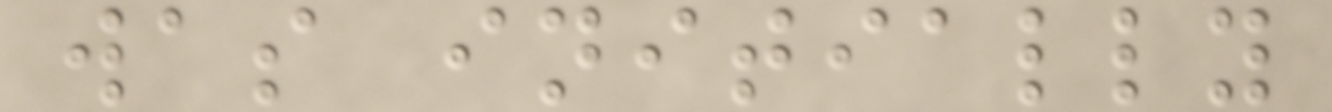was initially
